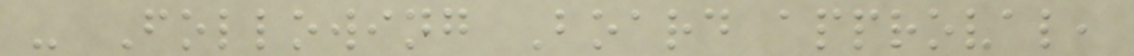- Following Board approval,
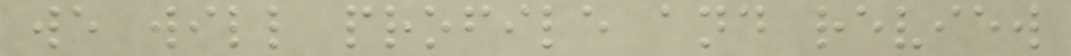we will profile and review
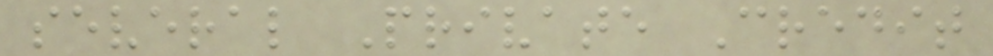several Private Credit
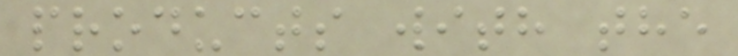products with the
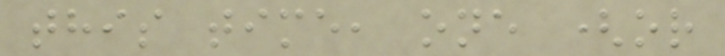this time, one (or
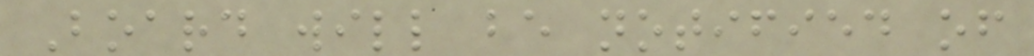Board will be notified of
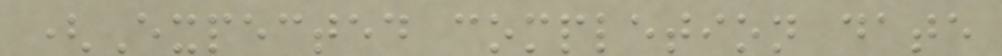(Expected completion date
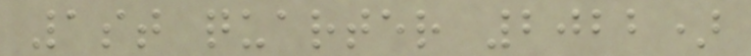1st quarter 2022)
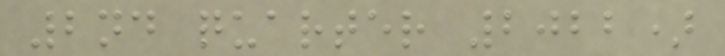2nd quarter 2022)
